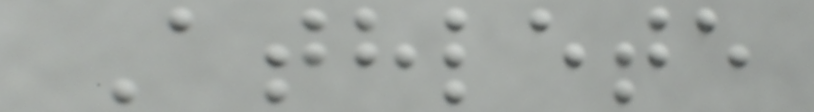Athlete
